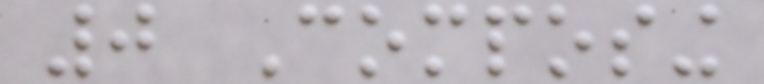0 Composing
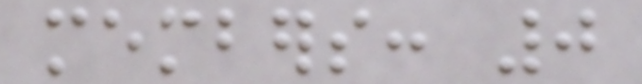members: 0
